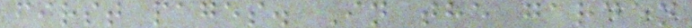first pages. In the garden
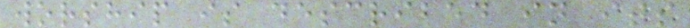worship is described in its
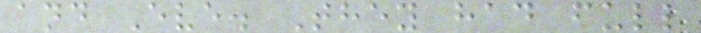and Eve. They had full
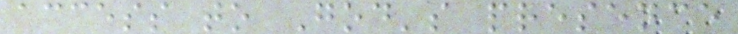access to God's presence
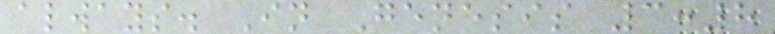always. In Genesis 3:8
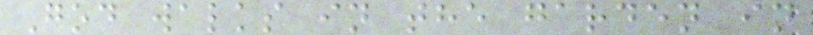God walks in the garden in
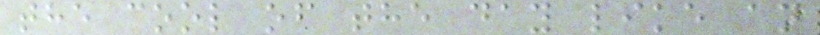the cool of the day like an
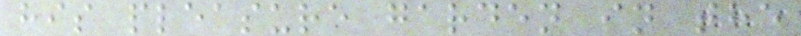his pleasure garden in the
